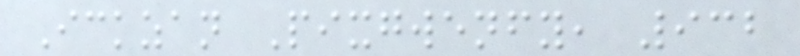Ickzan Pixgwenfy, 932
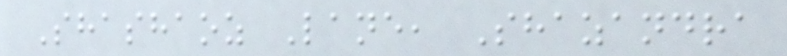Shashaoz Lane, Shazandra
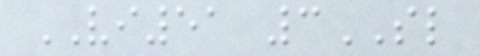VI51 3SL
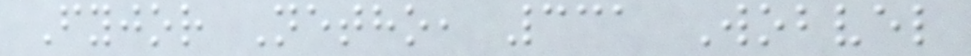Fyjor Netho, 331 Wobvel
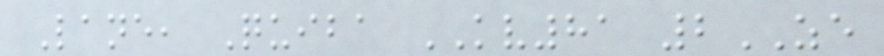Lane, Quiba KV81 2ZE
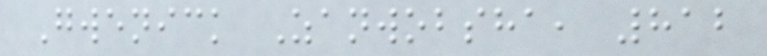Gwenick Zanwobsha, 812
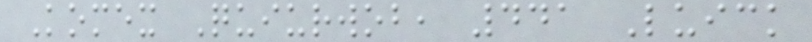Komex Quiurwob, 441 Luick
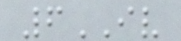6IV
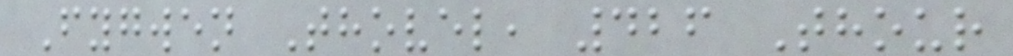Fygwen Thovel, 426 Thour
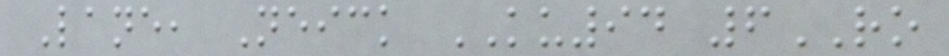Lane, Neick KU94 6RO
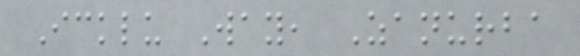Icklu Way, Zanurba
